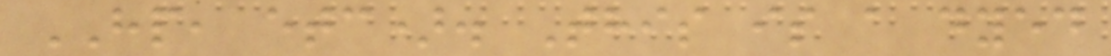HP, etc). This is a dyed
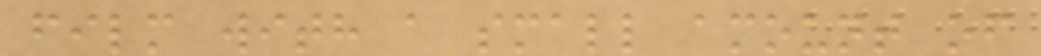film with a small amount of
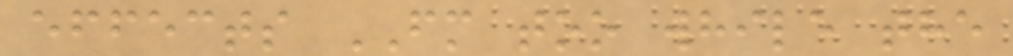effects FM too while the
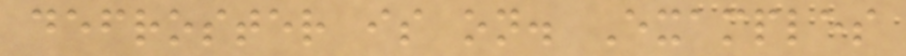defroster is on. Examples
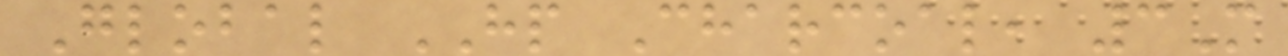Global HP Charcoal, 3M
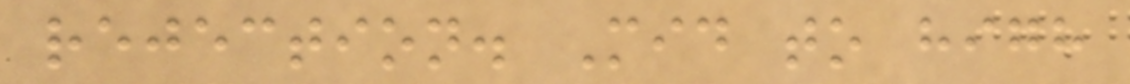rejection. Mid to high
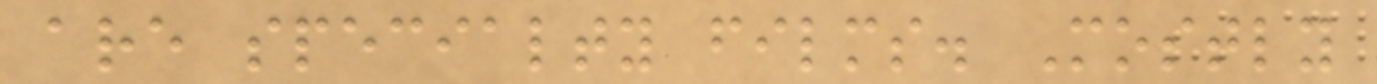are specialty films. Mostly
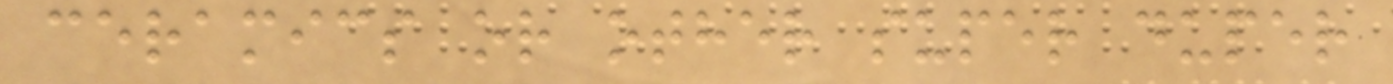ceramics or other super duper
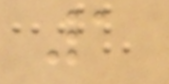1
